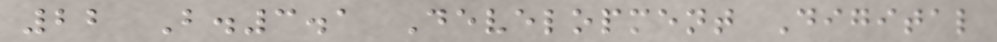22 B.3.1 Development Digital
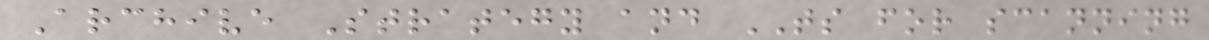Archive Strategy and TS for scanning
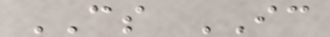CS IC
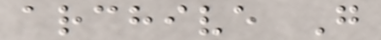archive G
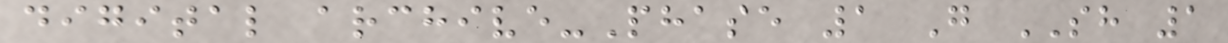digital archive-Phase 1 G SH 1
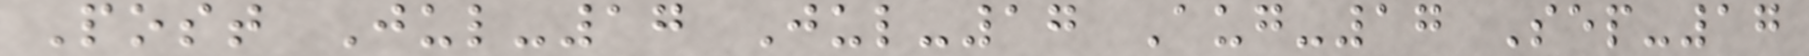Post Jul-17 Jul-17 Aug-17 Sep-17
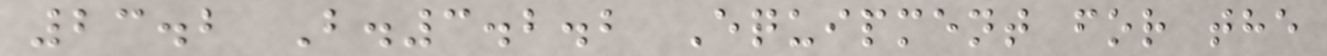23.2 B.3.2.2 Equipment for the
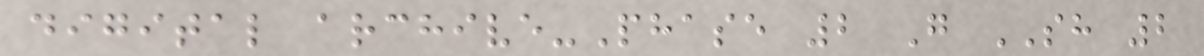digital archive-Phase 2 G SH 2
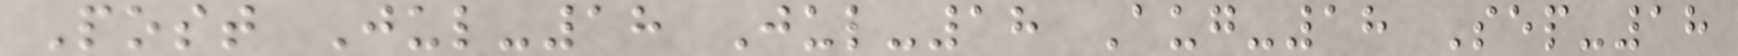Post Jul-18 Jul-18 Aug-18 Sep-18
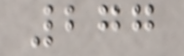277
